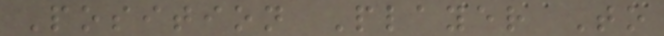Position Player To
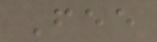Fee
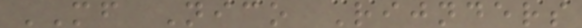MF Nico Rijnders
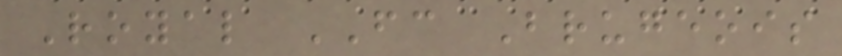Royal FC Brugeois
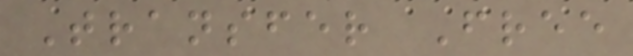Transfer Free
